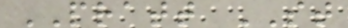PRATT ST
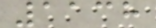1138
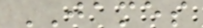JAMES
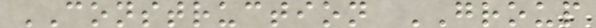CONSTRUCTION GROUP
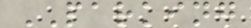PARKING
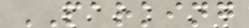PARKING
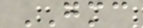GMC
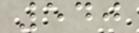540
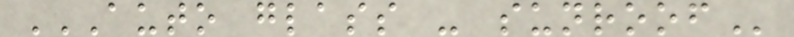AUTO GLASS - SUNROOF
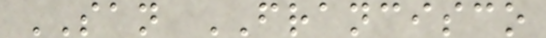SAN FRANCISCO
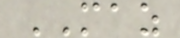MAZ
